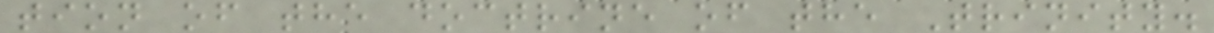tion of the doctrine of the Trinity.
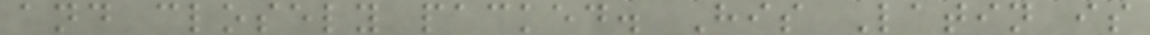and closely packed. His Latin is
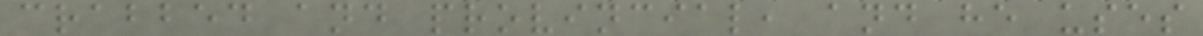crabbed and provincial, and he uses
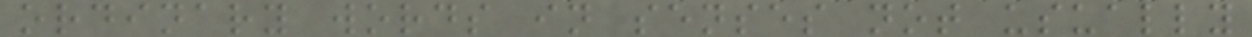ordinary words in senses not usually
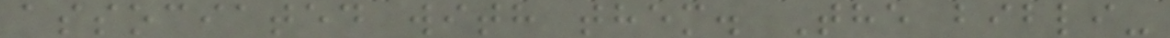associated with them. The bibli-
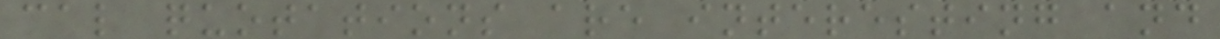cal quotations are interesting and
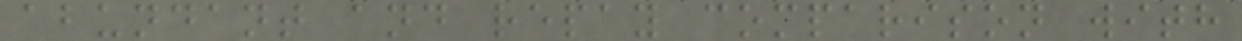abundant and repay comparison with
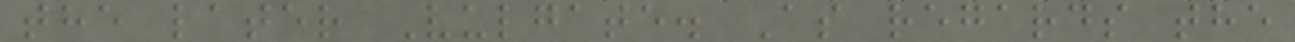the later Vulgate. As regards the
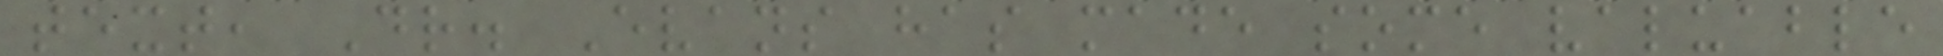text, Dr. Evans has made some valuable
